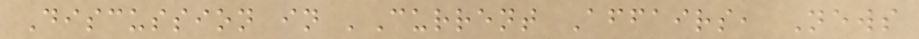Discussion in 'Current Affairs, News
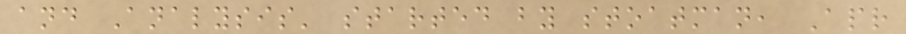and Analysis' started by stoatman, Apr
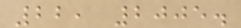22, 2005.
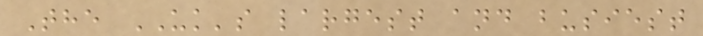The UK's largest and busiest
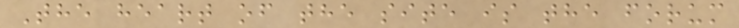The heart of the site is the forum
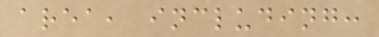area, including:
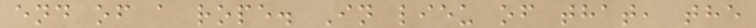end of a rope. In lieu of that, the
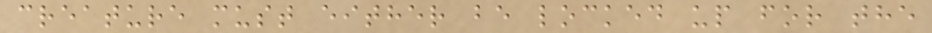creature must either be locked up for the
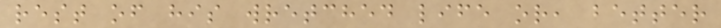rest of his wretched life or, better
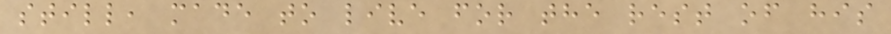still, made to live for the rest of his
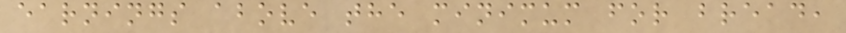earnings above the minimum for bread,
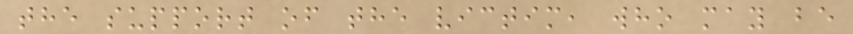the support of the victim, who may be
